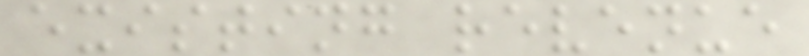existing revenue
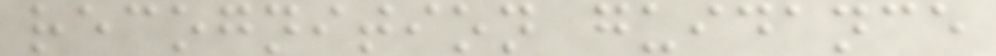recognition guidance
